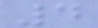4
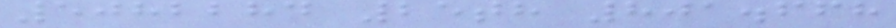5082284 25th 801.668
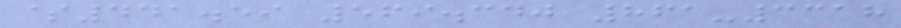$441.59 569.340 861-3318
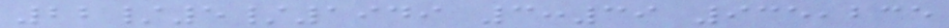22/5/1949 3:39 935,235
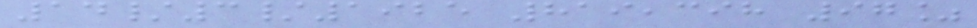14/3/1925 819,398 97%
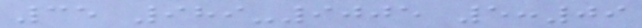35 989-9005 5:09
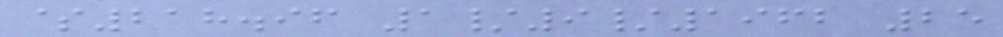$218.96 1/9/1962 25
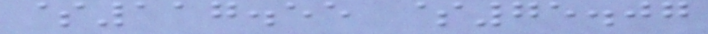$117.55 $75.07
